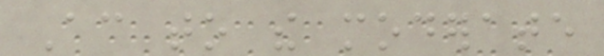According to the moderate
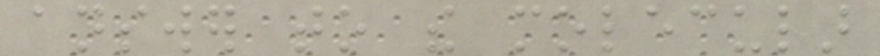answer to the molecular
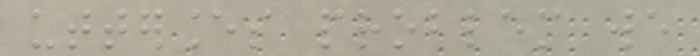utterances problem we
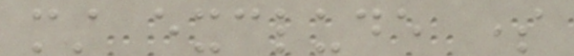must exclude some
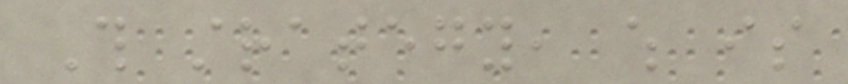This strategy, which is
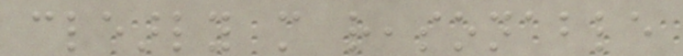clearly more reasonable
